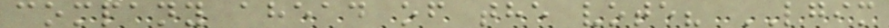company ahead of the vote? LGIM
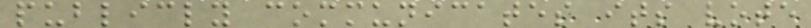publicly communicates its vote
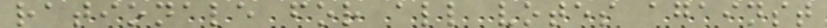rationale for all votes against
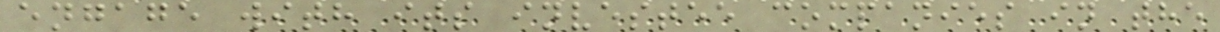engage with its investee companies in the
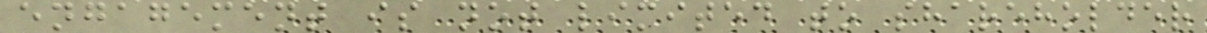engagement is not limited to shareholder
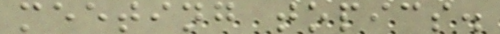meeting topics.
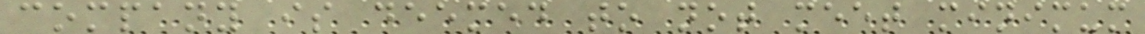company is deemed to not meet minimum
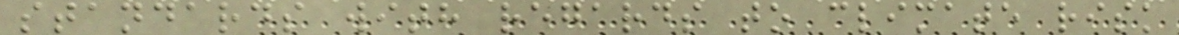standards with regards to climate risk
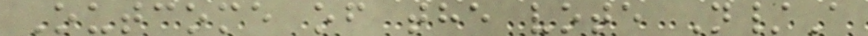Outcome of the vote N/A
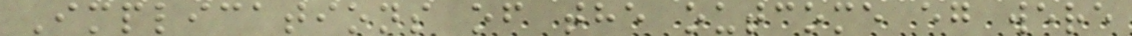Implications of the outcome eg were
